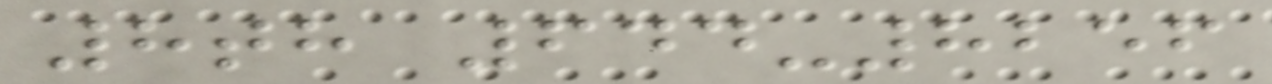8th 644-8256
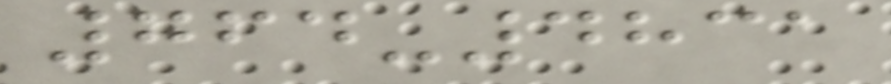764-4831
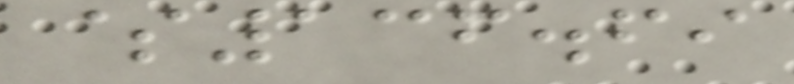$136.69
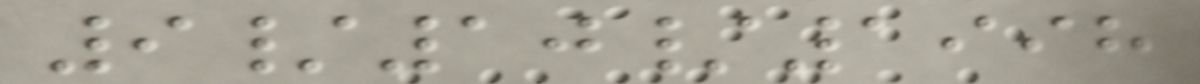9/10/1998
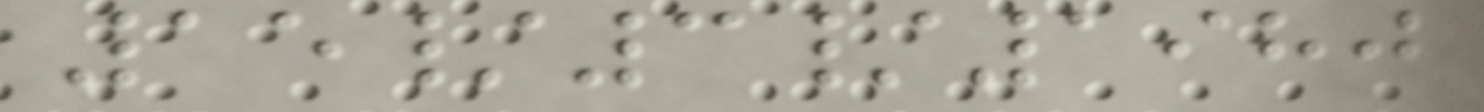15/3/1980
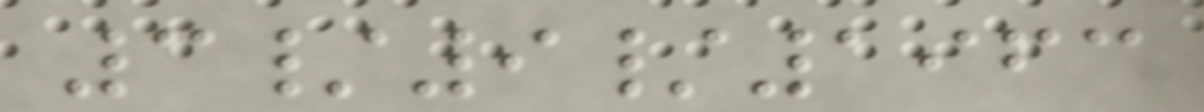3/9/1963
